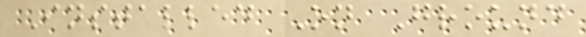Installed On Ground
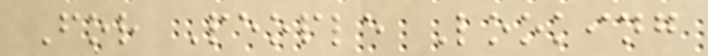For People Looking
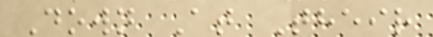Down At Their
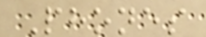Phones
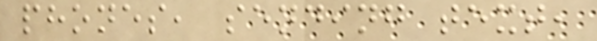phones, sending text,
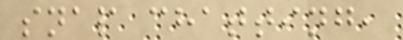snap chatting,
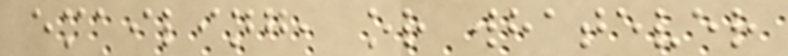emailing, or whatever
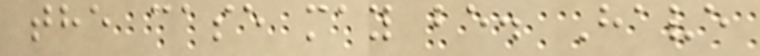the case may be. Have
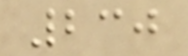230
